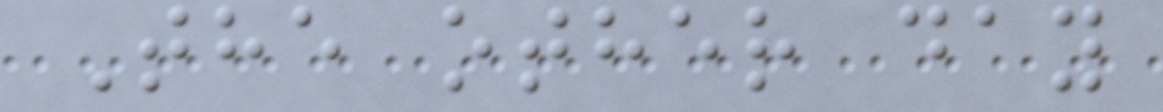The other day
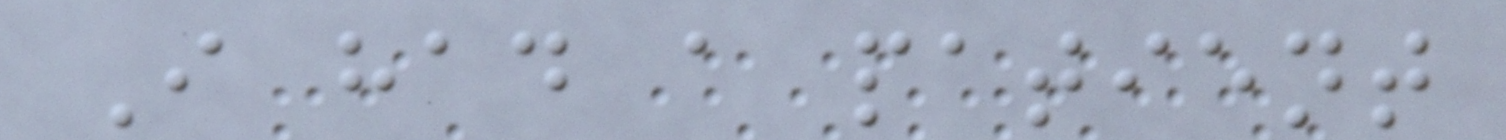I had a patient
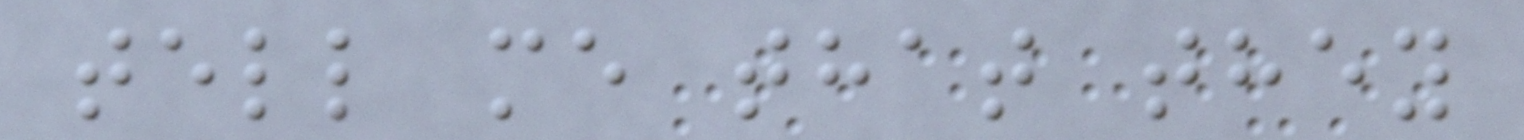tell me that they
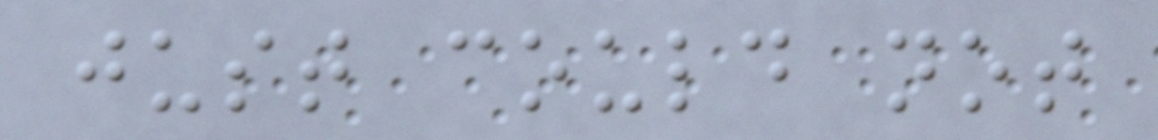just could not
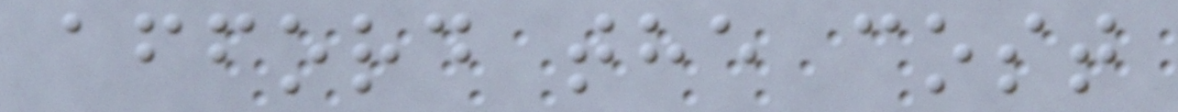afford the cost
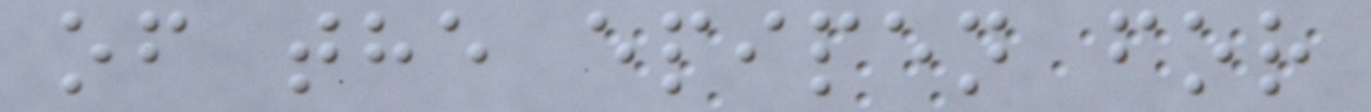of the epipen for
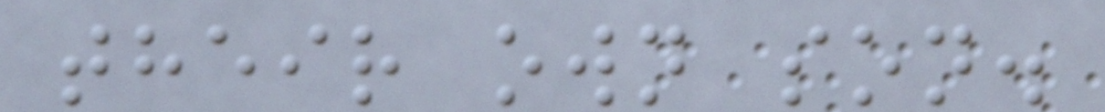their own son.
